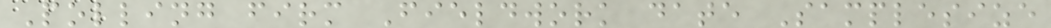Polling firm Fieldwork date Samplesize
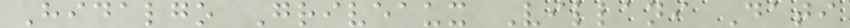Hidalgo Griveaux Villani Dati
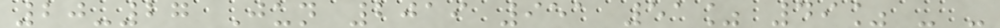20-27 Jun 2019 951 51% 49% - -
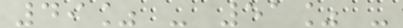49% - 51% -
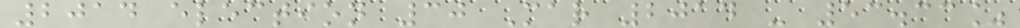2014 election 30 Mar 2014 - 53.33%
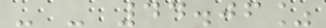- - 44.06%
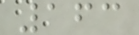163
